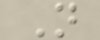N
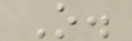O.
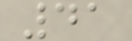41
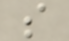s
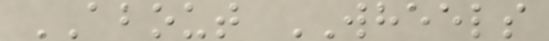ABOUT WHEELS
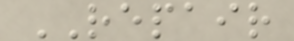REPAIR
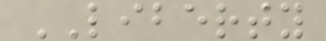LIBERTY
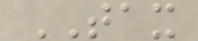TAX
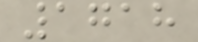1718
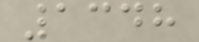1348
